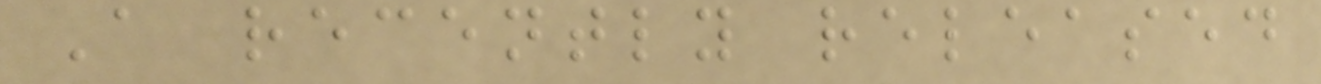A recently released
